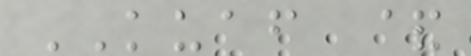KUAF &
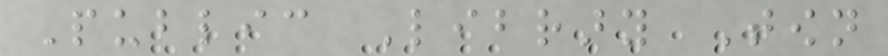Public Library Town
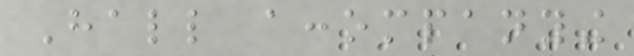Hall accompanying
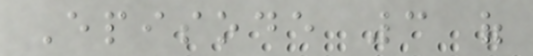Episode 3 of
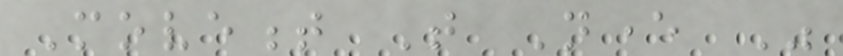Movement That Never Was
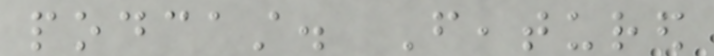podcast. Featured
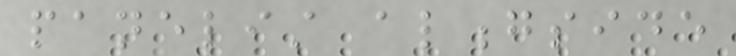panelist alongside
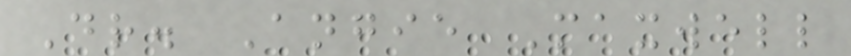Dr. Angie Maxwell
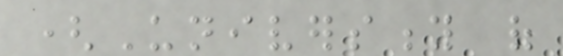(University of
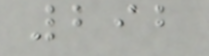292
